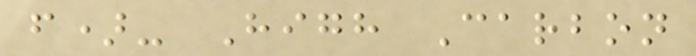f)- High Carbon
